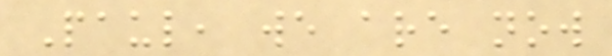Paul, we are now
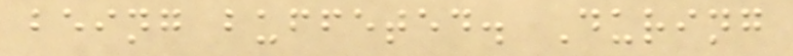being buffeted. During
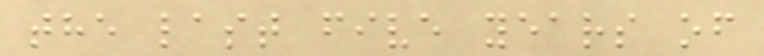the last five years of
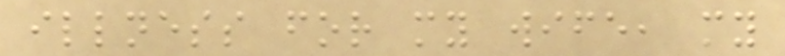illness for my wife, my
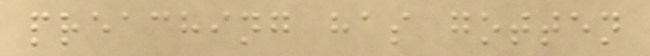preaching has gotten
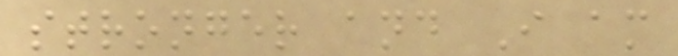stronger and I am
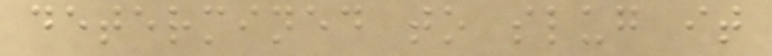determined to slug it
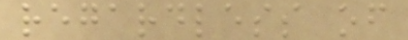regardless of
